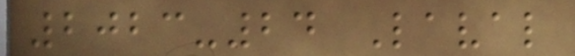2023-24 Laval
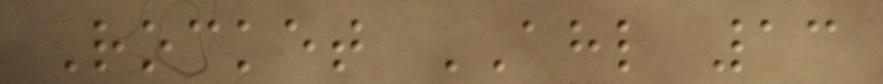Rocket AHL 13
